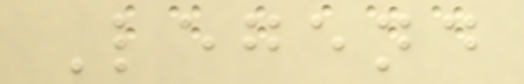Legend
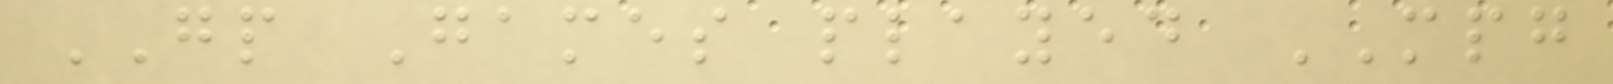GP Games played MPG
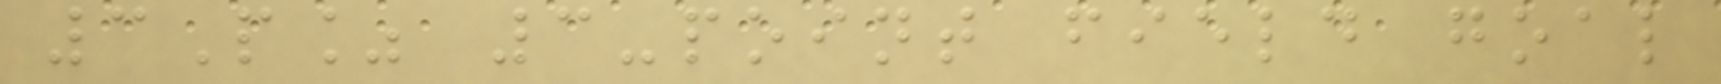3P% 3-point field goal
